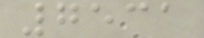7531
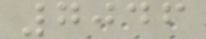7046
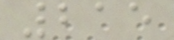215
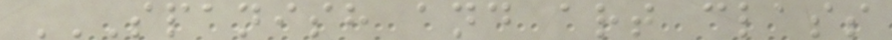SPANISH AND ART CLASS
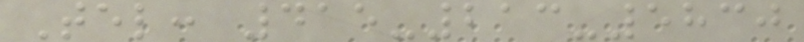Tel: 415-213-5830
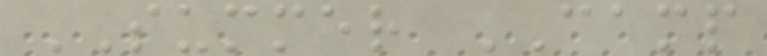SUMMER CAMP
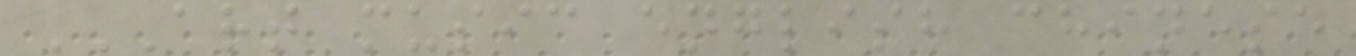ART MUSIC ENGLISH CHINESE
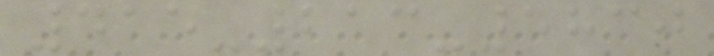415-213-5830
